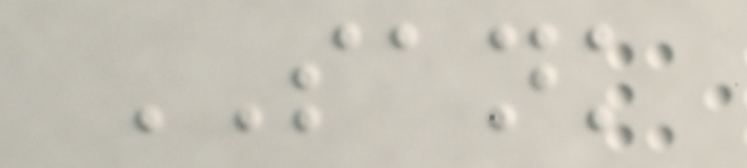SANK
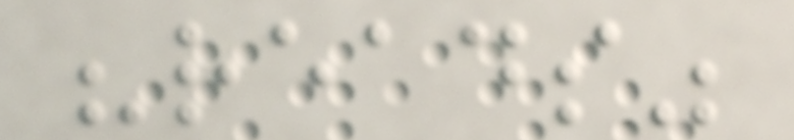"reads"
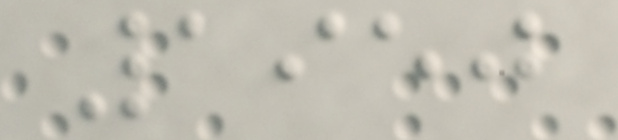1950
